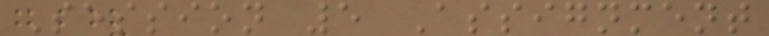Session 5 Assignment
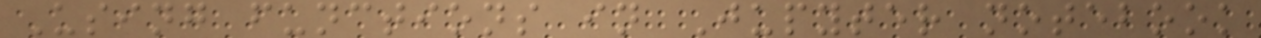Using functions in Jupyter notebook
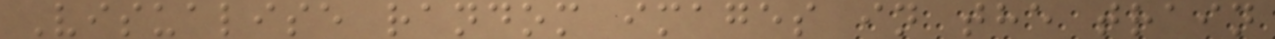Visualise random images in the train
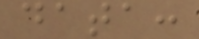data:
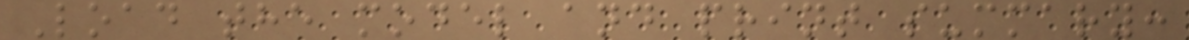Load the model and print summary:
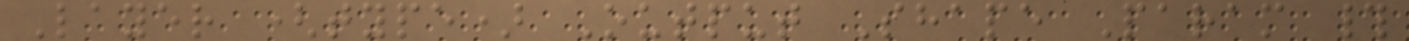Layer (type) Output Shape Param #
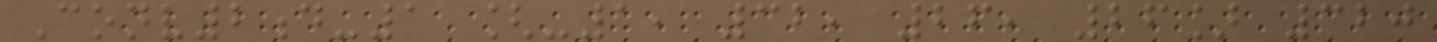Conv2d-1 [-1, 32, 26, 26] 320
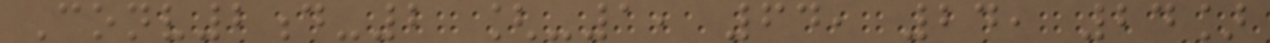Conv2d-2 [-1, 64, 24, 24]
